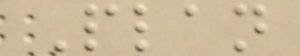Plan
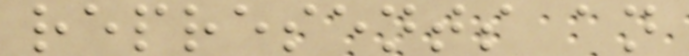represents an
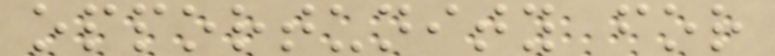opportunity for
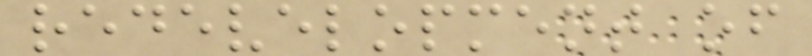redevelopment of
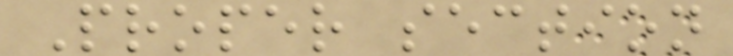Proper section
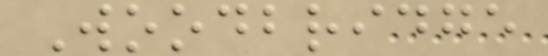Woodbridge
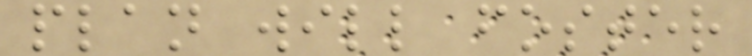plan will foster
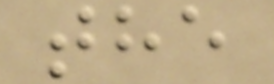the
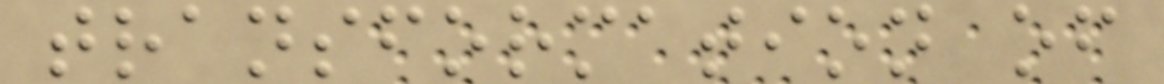transformation of
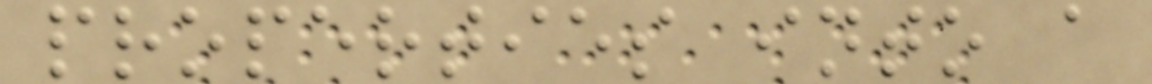properties into a
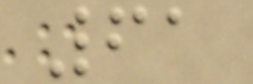61
